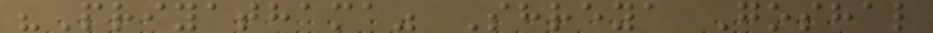"Priyathama" Shreya Goshal
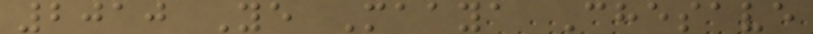2010 Ye Maaya Chesave
